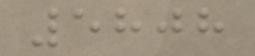5808
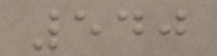540
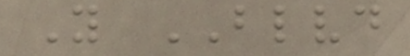Y BLVD
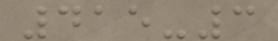415-3
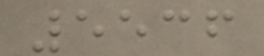5536
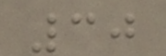30
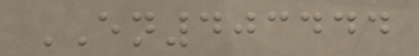EN403444
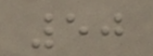50
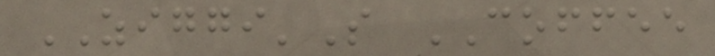ZIGGI'S COFFEE
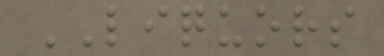LIQUORS
